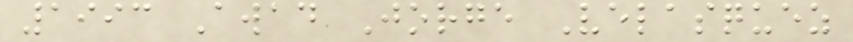1993 Awad Jorge Velasquez
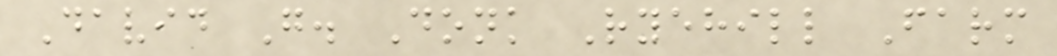David G. Donk Ryehill Farm
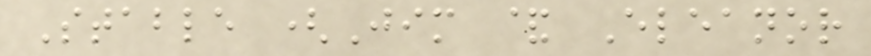Stable (Jim & Eleanor
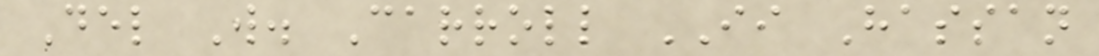Del W. Carroll II Hassan
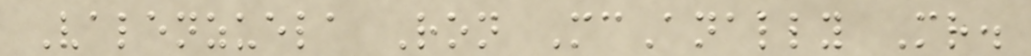Valenzuela Ron McAnally Mr.
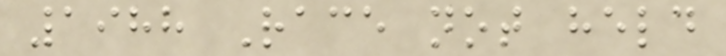1988 Race not held
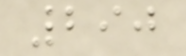290
